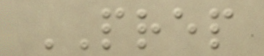PREP
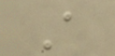A
